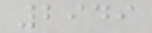2949
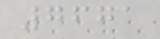7671
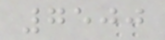7500
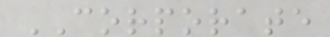CORPORATE
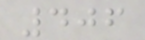406
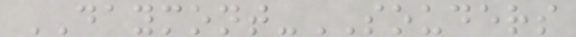DAYMONT-SOUDERS
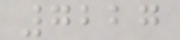7227
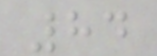84
